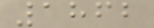1862
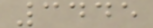3445
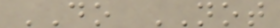DO NOT
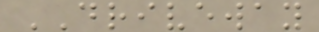DRIVEWAY
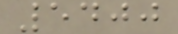5400
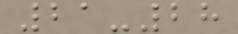21-28
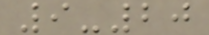9-20
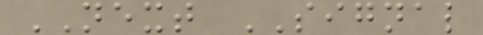NEXT SIGNAL
